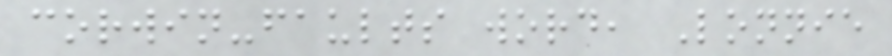corwin-faults word, Lonnie
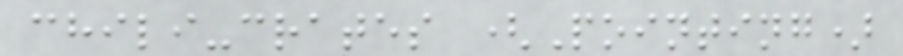chili-crates (Pointing)
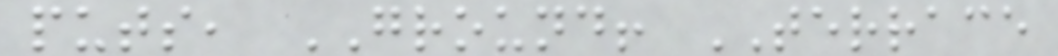puts, GROUND! TERRACE
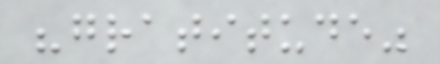"gratitude"
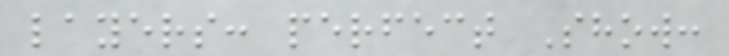layers: perfect Show:
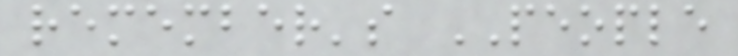remember's PEOPLE
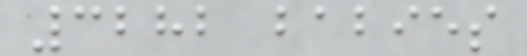3282 babies
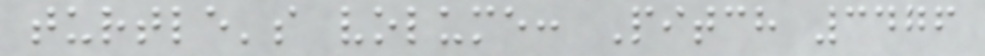turtle's volume: Pitch 3476
